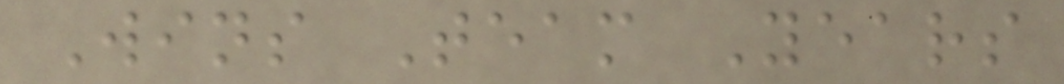Wins Team Years
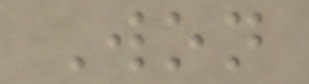Won
